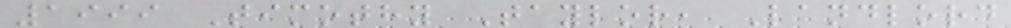1999 Timothy Taylor, Landlord
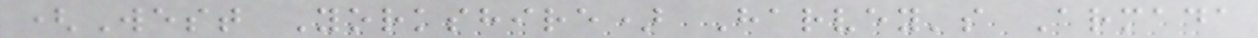(West Yorkshire) Harvey's Armada
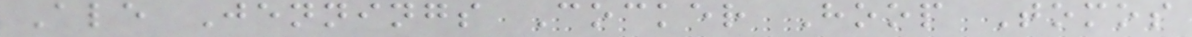Ale Jennings Cocker Hoop Tomos
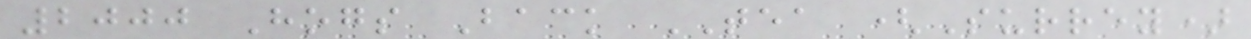2000 Hogs Back TEA (Surrey)
